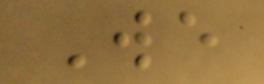We
